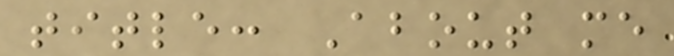title: About me
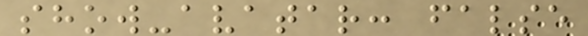show-avatar: false
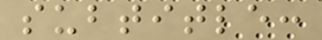subtitle:
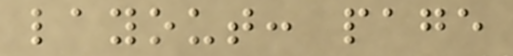layout: page
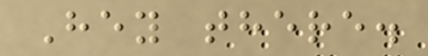Hey there.
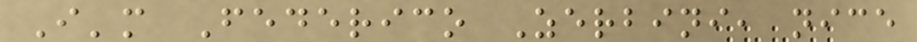I'm Federico Zerbini, nice
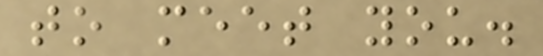to meet you.
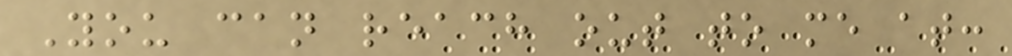You can reach out to me at:
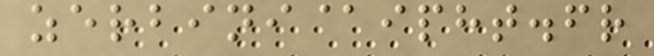zerbini@ipht.fr
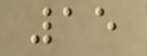15
